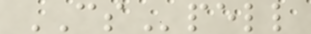CSpell
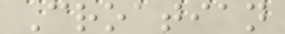Croatian
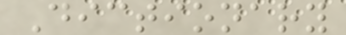Dictionary
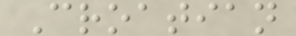Croatian
